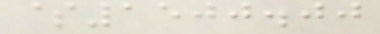$1500.00
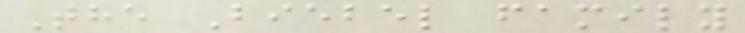The Biebel family
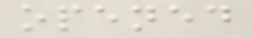opened
